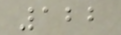122
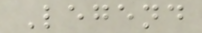Legend
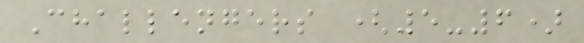Challengers (5-6)
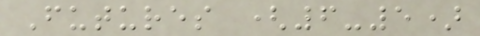Futures (6-5)
